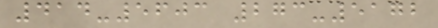414-5603 273-5172
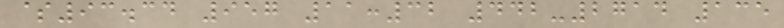$93.34 957 11:32 442-2714 135
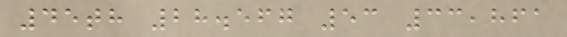45th 28.567 53 33,861
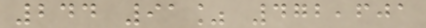244 91% 472,601
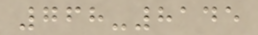768-8145
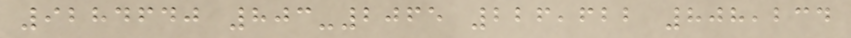9284640 803-2065 226,622 808,234
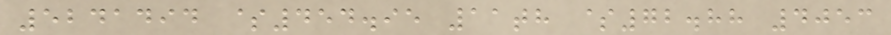5241494 $454.95 11th $72.88 4053
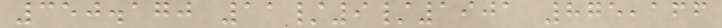350.170 11/9/1901 875,166
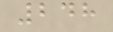248
